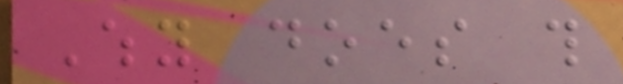Why does this
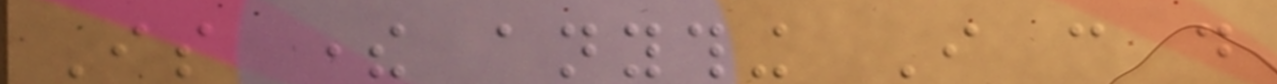Is there anything I can do
